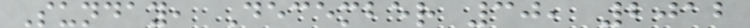Sunday, December 30, 2012
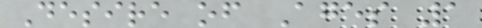Desire of Ages 1
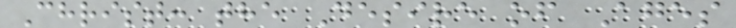Christ: the Desire of Ages
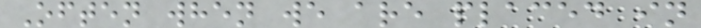Often when we are placed in
